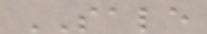SALE
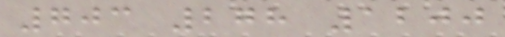703 278 1200
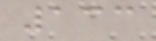133
